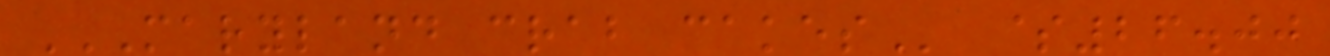MARYLAND CRAB CAKES $26.00
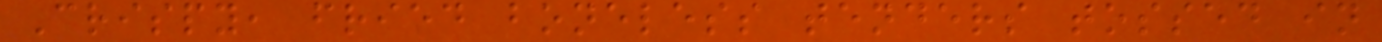Crispy, fried boneless tenders tossed in
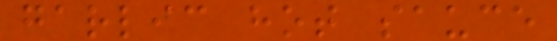garlic hot sauce
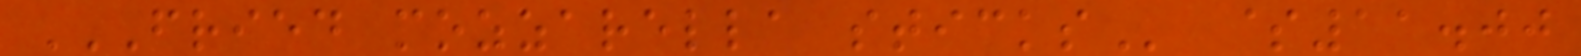FRIED MOZZARELLA STICKS $11.00
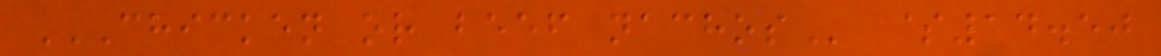CHICKEN OR BEEF NACHOS $14.50
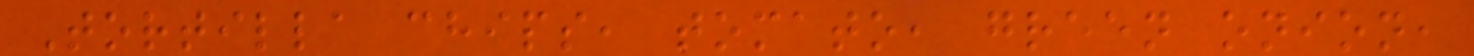Tortilla chips, tomato, green onion,
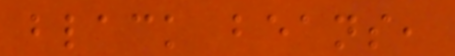black beans,
